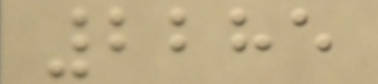2285
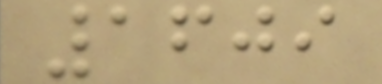1609
